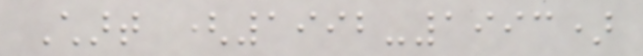Chart (1992-1993)
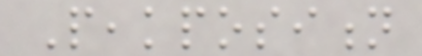Peakposition
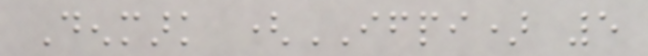Denmark (IFPI) 5
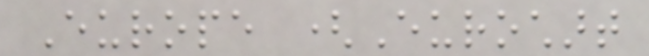Europe (Eurochart
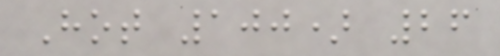Hot 100) 26
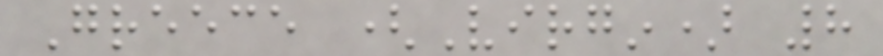Greece (Virgin) 8
